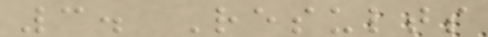3. Results
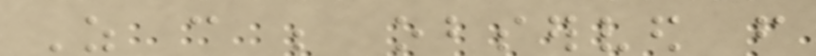As can be observed from
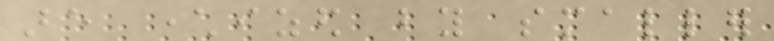are characterized by smaller
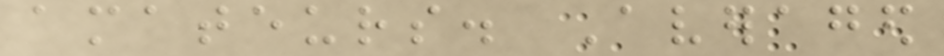amateurs. Averaged
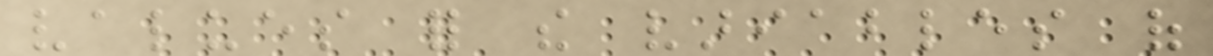values for the variables of
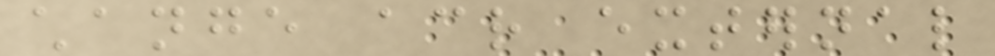change across external
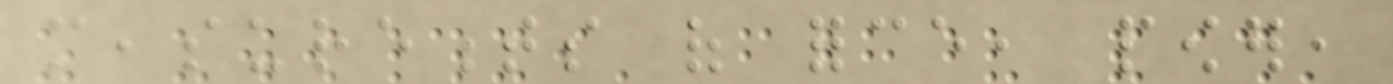measurements of force, power,
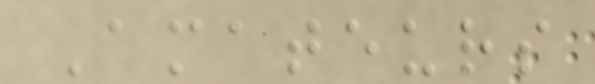Amateurs
